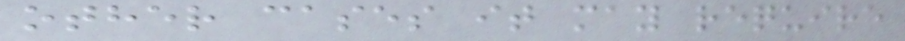other cases it may require
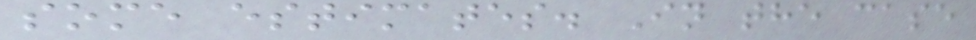some estimates. In the case
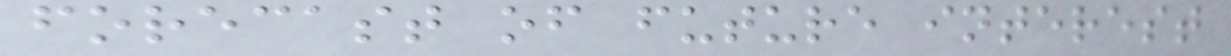forecast of future interest
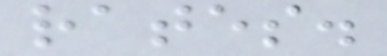rates.
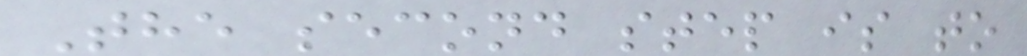The second step is to
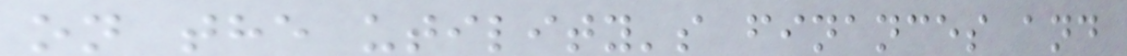on the utility's finances and
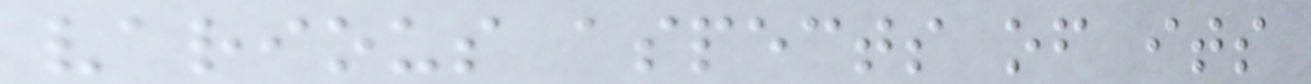various aspects of its
